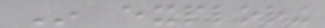In exploring
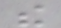the
